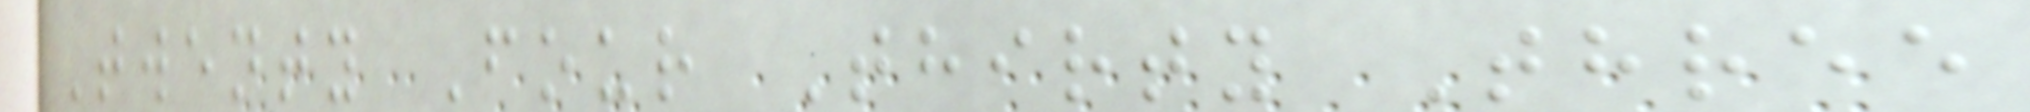Twenty Four Thirty Three
